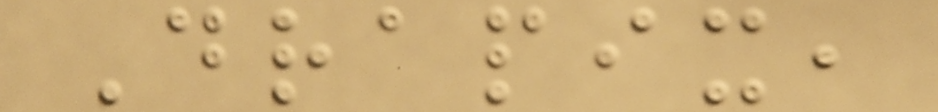Drapix,
